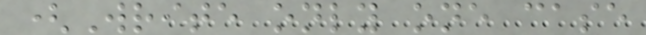(Write only one case
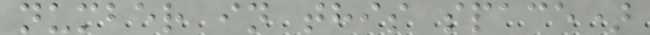number in this space)
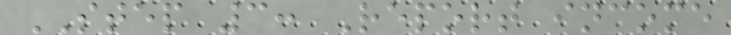STEP 3: Report income
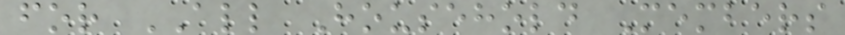for ALL Household Members
